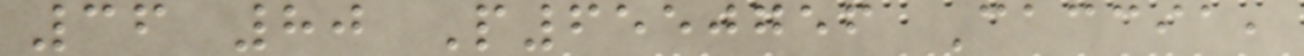36 80 P6550756 Caccia,
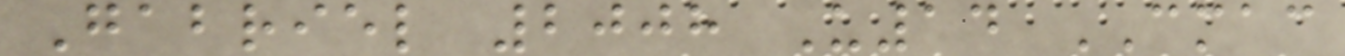Gabriel 2008 U14 CMAC
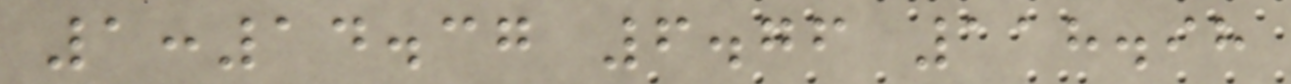1:14.37 6.76 118.98
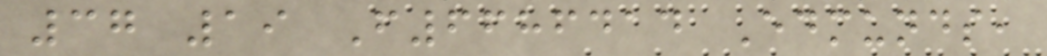37 19 F6686414 Edmunds,
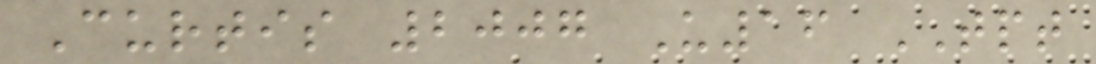Curtis 2007 U16 TPT
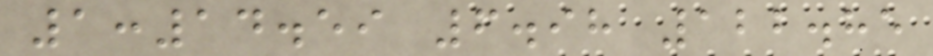1:14.59 6.98 122.85
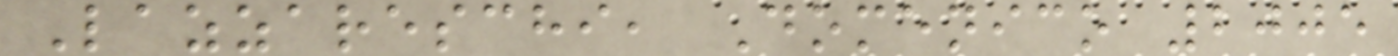Lazzareschi, Domenico 2005
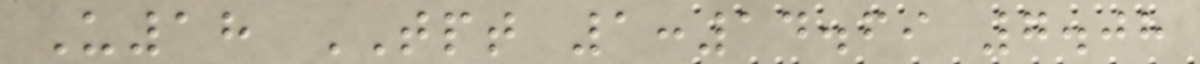U18 TPT 1:14.69 7.08
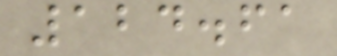124.61
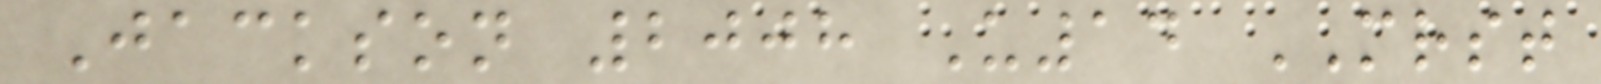Jackson 2008 U14 MRST
